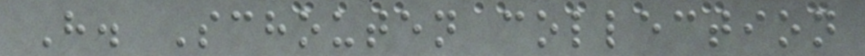H. Schouten collection
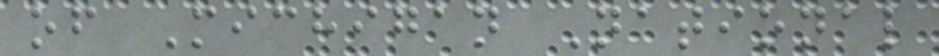of Michigan National
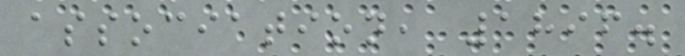association, 1896.
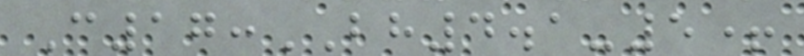C17:BH4.1-5+
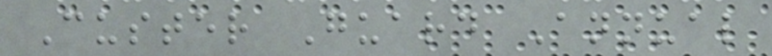Custer Guard Annual
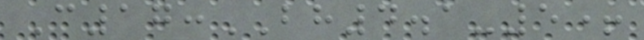C17:BH4.1-5+
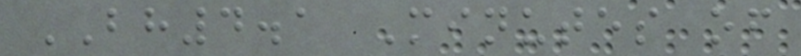BH4.1 Minutes of
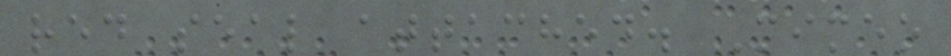red seal attached. Mimeo
